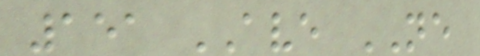151 AVE NE
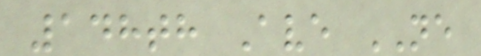148th Ave NE
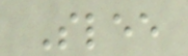Slee
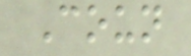Coun
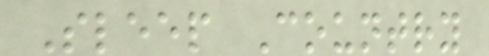Sleep Country
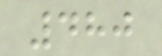480
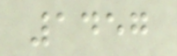1457
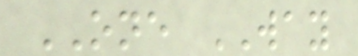ONE WAY
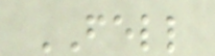FELL
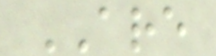ARE
